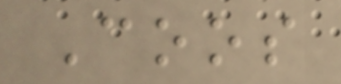Coos
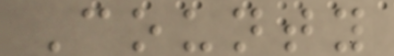County
